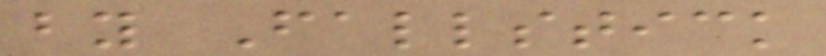by Fallstick
